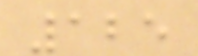125
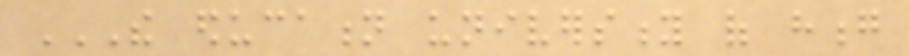THE EDUCATION UNIVERSITY OF HONG
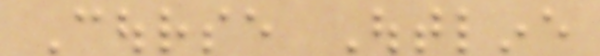Course Outline
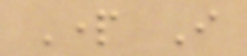Part I
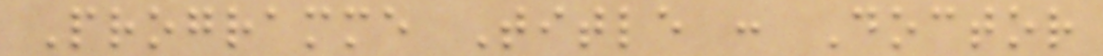Programme Title : Doctor
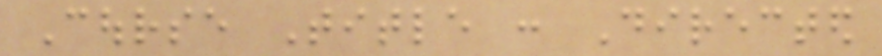Course Title : Directed
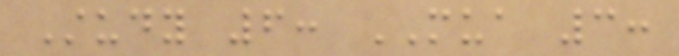Study 6: MUA 3:
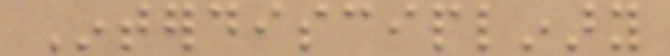Interdisciplinary
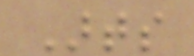Arts
